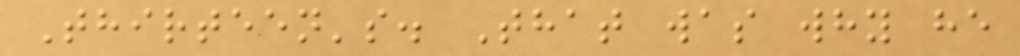Thirteen's. That was why he
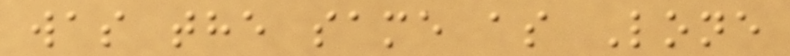was the same as Lone
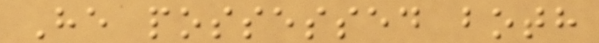He possessed both
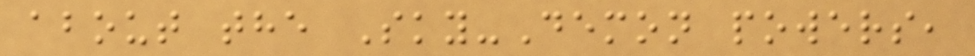about the Sky-Demon powers,
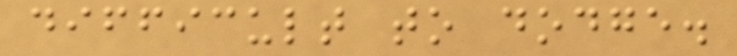difficult to dodge.
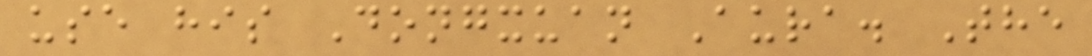use his Dongxuan Aura. The
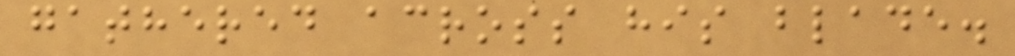gathered across his blade.
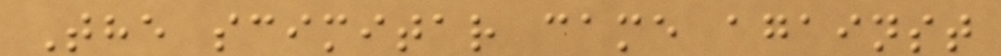The scimitar came against
